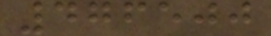476500
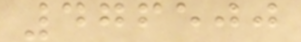476500
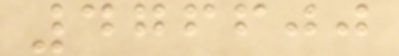476600
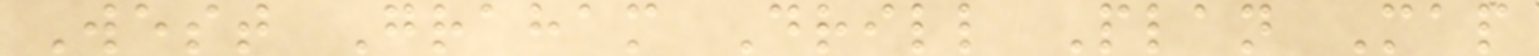West Graham Drill Plan Map
